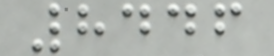8446
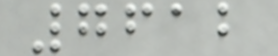7612
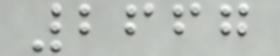2667
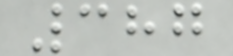387
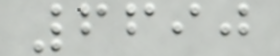6690
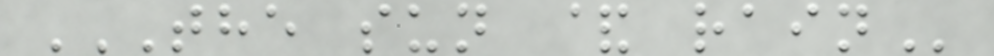THE SUN & RAIN
